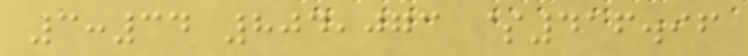3:34 804,073 $416.96
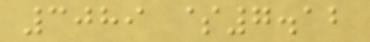3089 $7.12
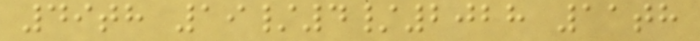49th 19/4/2028 11th
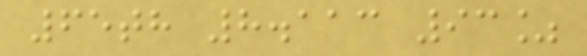65th 8.113 93%
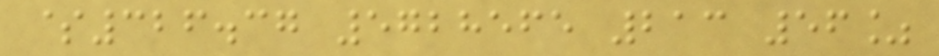$326.37 5728565 213 56%
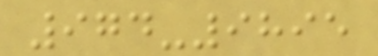974-9895
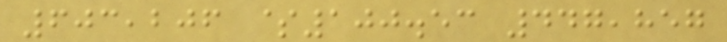603,206 $100.53 447,857
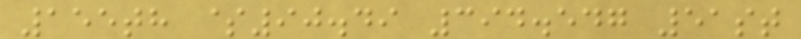155th $90.49 394.547 51st
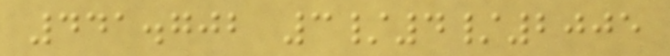441.702 3/4/2005
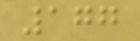177
